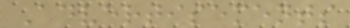Advertisements
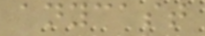anycast
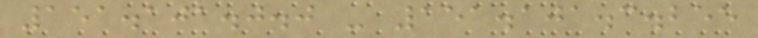151.101.0.0 - 151.101.3.255
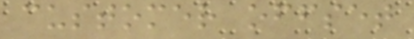customer offset
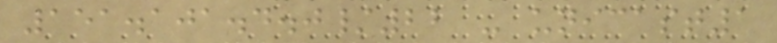151.101.4.0/22 - unicast1
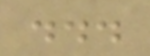...
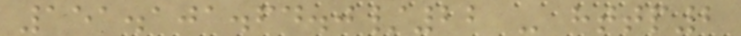151.101.64.0/22 - http2
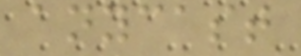anycast
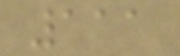111
